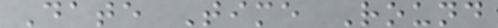Date Time Round
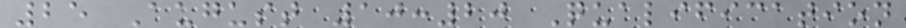25 August 10:20 Qualification
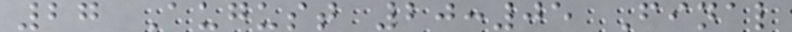27 August 20:05 Final
